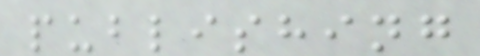publishing
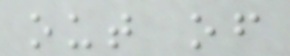out of
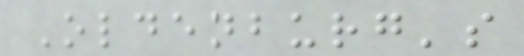Oldenburg's
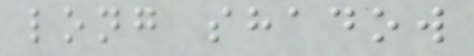long shadow
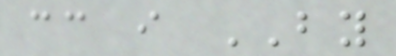cc i BY
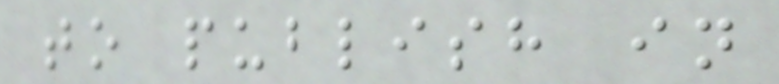to publish in
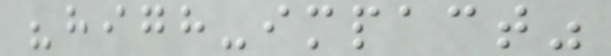"high-impact"
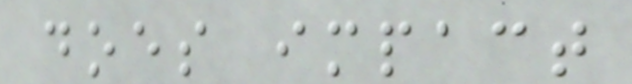does impact
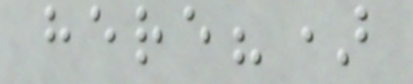here?)
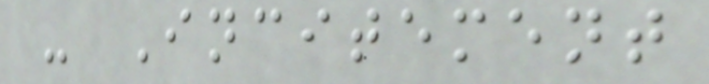- Incitement
